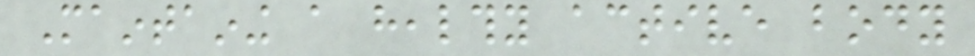Maintaining a healthy active body
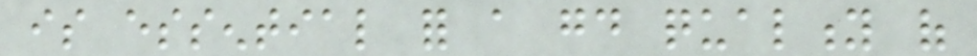is essential for a good quality of
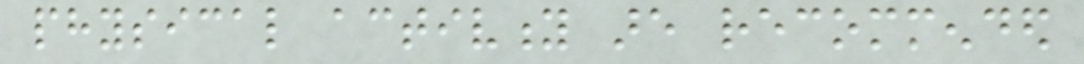physical activity are recommended
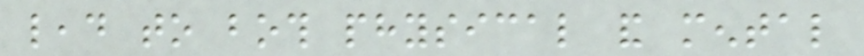lead to both physical and mental
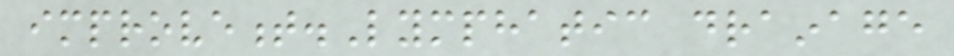improvement.Lymphatic drainage
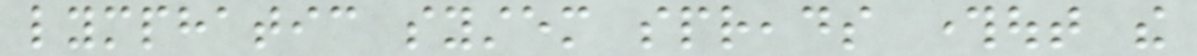lymphatic system spreads throughout the
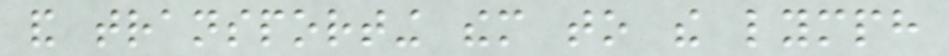and transporting them to the lymph
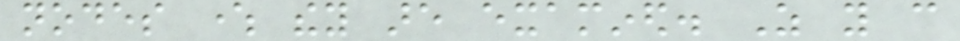nodes where they are examined. As you can
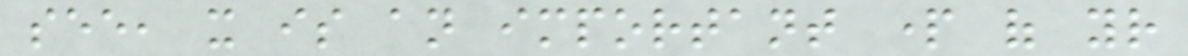see, it is an important part of your
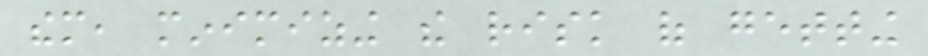them, minimizing the risk of getting
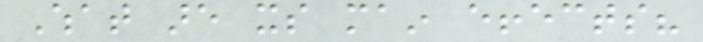What are its main effects?
